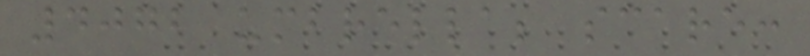4072 umbrella; scare:
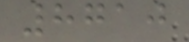8710
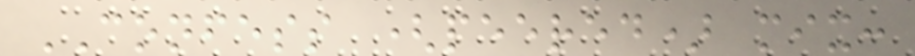CONFESS (peered) mix:
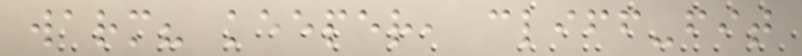warm? keeper, cliff-fit
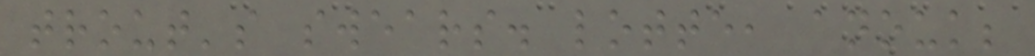trout's swears. lotte, anouk;
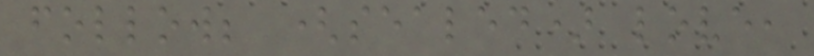follow; (sealed) love,
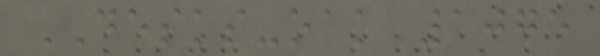DESKS-oak 1075
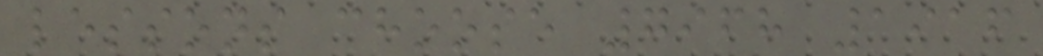lessons choose 7968 1916
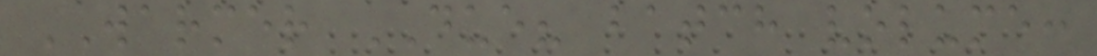WARMER DUE? batch volume:
